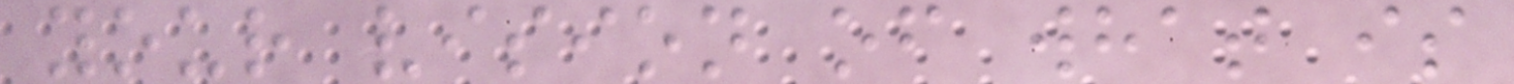your vision of what is
